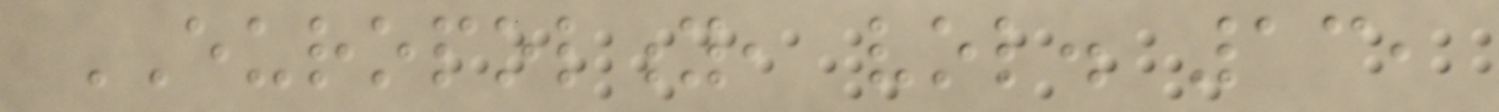EUROPOLITY, vol. 13,
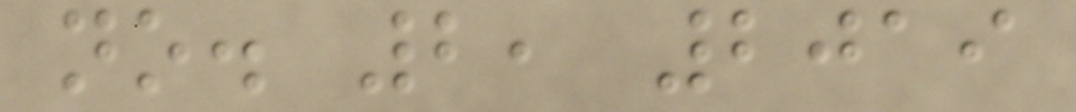no. 2, 2019
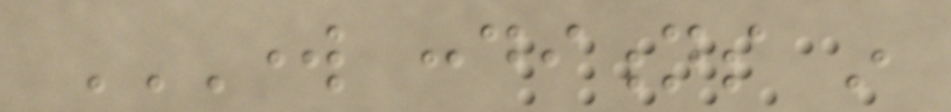WORK CONDITIONS IN
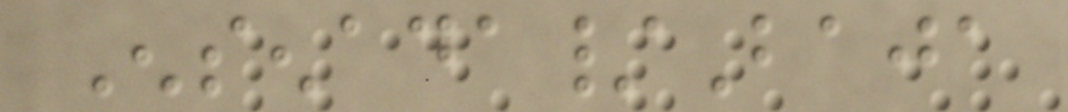Ensenada/Baja
